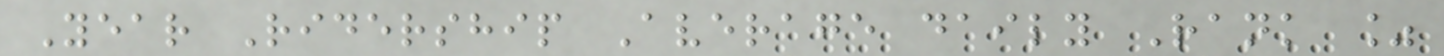Year Ridership Average daily Rank %
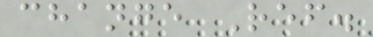change Ref.
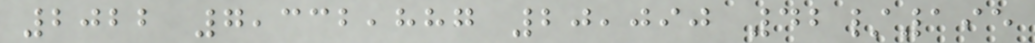2022 7,332,887 20,090 42/195
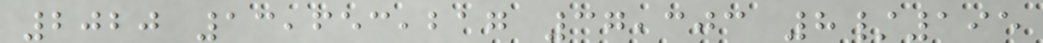2020 13,653,217 37,303 8/195
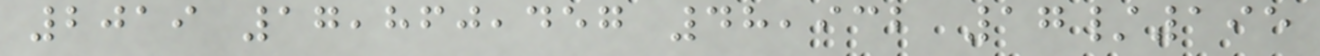2019 17,860,457 48,932 17/195
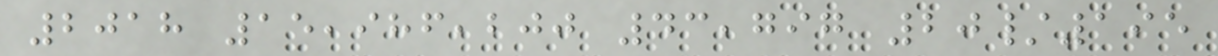2018 15,986,200 43,797 20/195
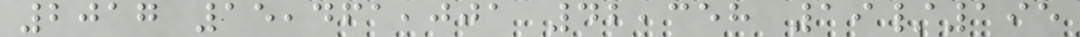2017 15,461,001 42,358 19/195
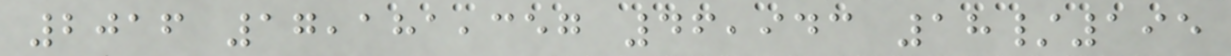2016 17,181,357 46,943 18/195
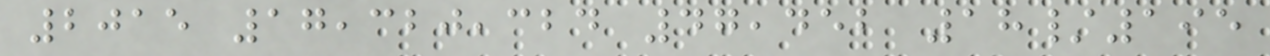2015 17,320,324 47,452 18/195
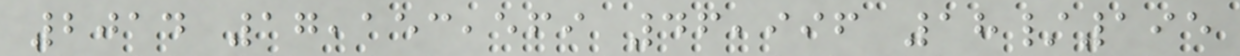2014 17,153,569 46,996 18/195
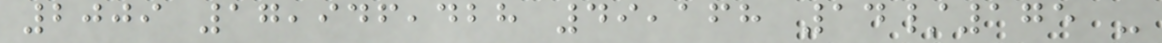2009 17,946,428 49,168 14/175 -
